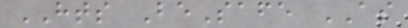HTS BeSafe AS
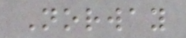Norway
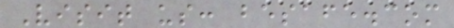Visit us: besafe.com
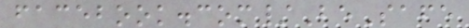facebook.com/BeSafe
